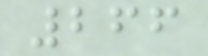266
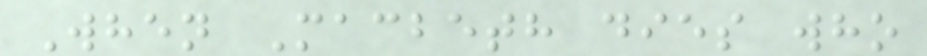When Macbeth dies who
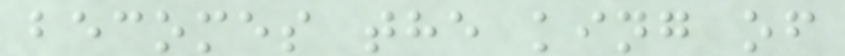becomes the king of
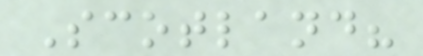Scotland?
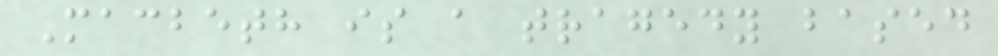Macbeth is a tragedy based
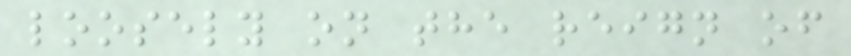loosely on the reign of
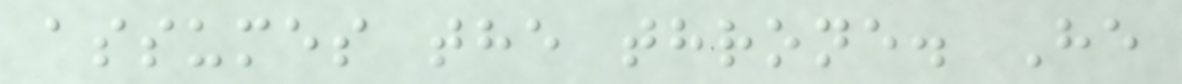assumes the throne. He
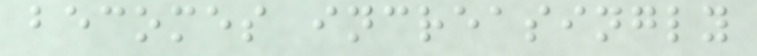becomes increasingly
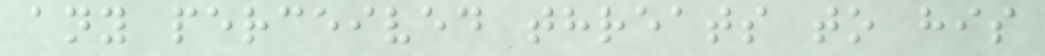any perceived threats to his
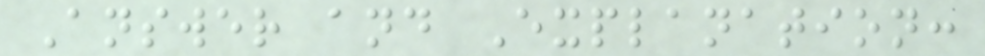Answer and Explanation:
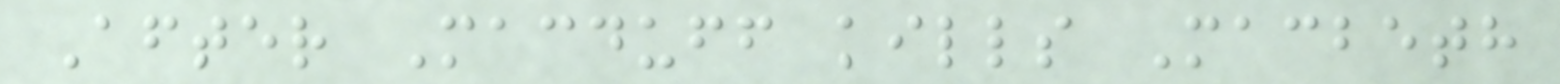After Macduff kills Macbeth
